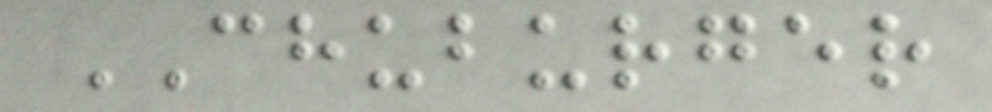CHUBURGER
